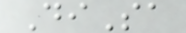DiSa
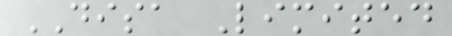DISA Limited
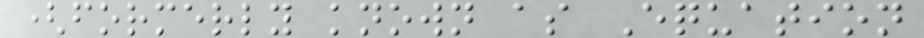(formerly known as Equation
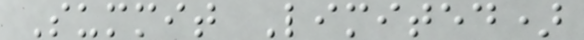Summit Limited)
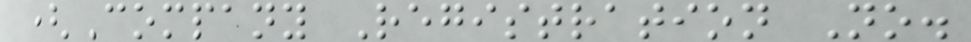(Company Registration No.
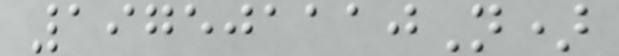197501110N)
